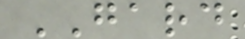GARD
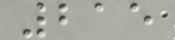215
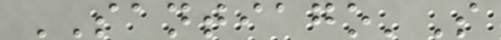SANTIAGO'S
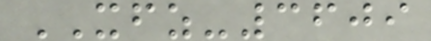XFZ-3609
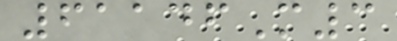61146M3
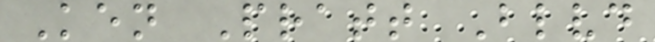Ken Pratt Blvd
